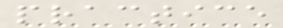practice
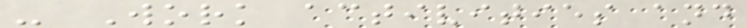- Work activities and
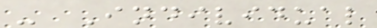- Individual
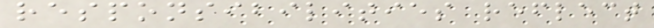responsibilities reflect
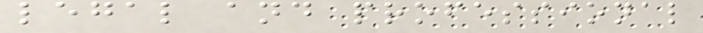legal and professional
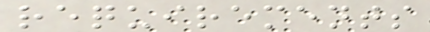requirements
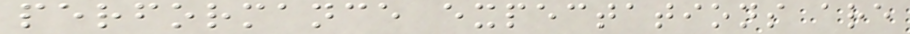performance expectations are
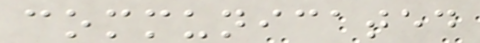communicated
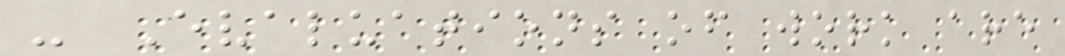- Evaluations of work are
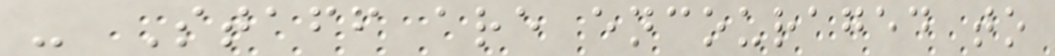- Staff are encouraged to
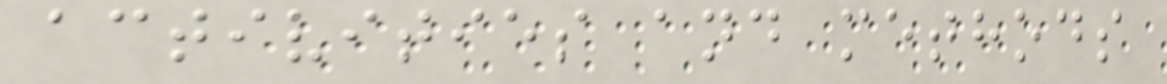activities and methods
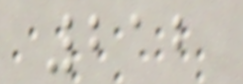212
